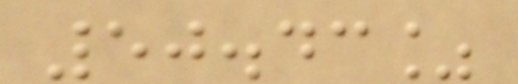50.43%
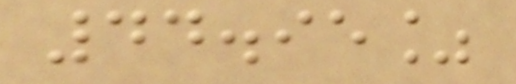44.95%
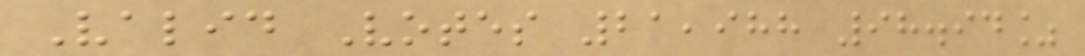Valid Votes 21,988 98.94%
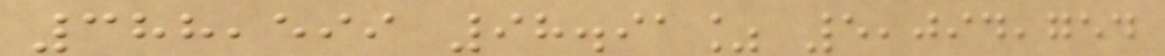388,599 98.91% 5,094,754
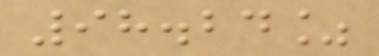98.24%
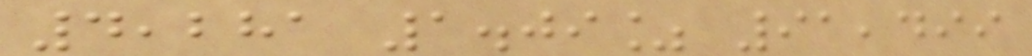4,281 1.09% 91,499
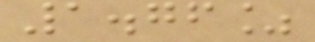1.76%
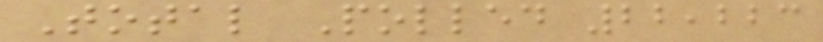Total Polled 22,223
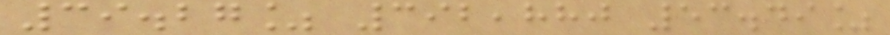39.27% 392,880 53.49%
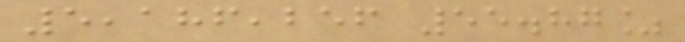5,186,256 55.87%
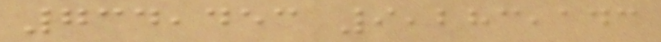734,453 9,283,143
